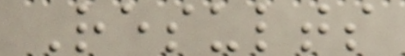Results
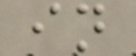in
